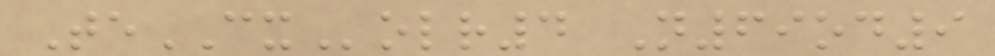TeCXolr4 N69od9
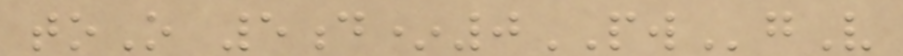toO 5d*0PWgV
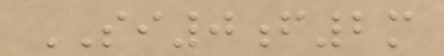SI0f2m
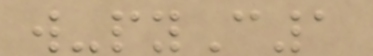w-pyC1
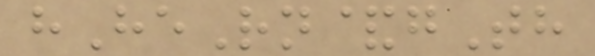hHeRn&gTh
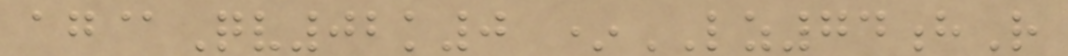ag@Qv02k0 *LZ74hR
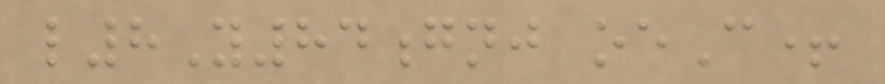l8Y84gnj oeC+
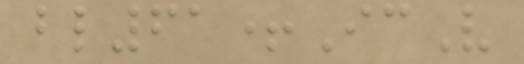bl61+IcV
